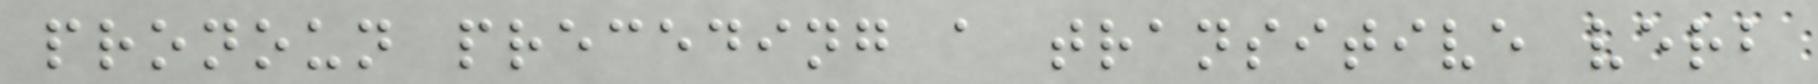pronoun preceding a transitive verb
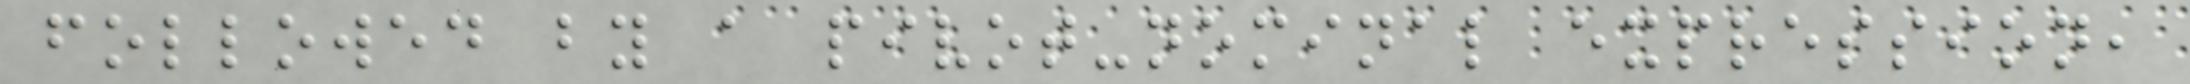followed by a pivot-nominal expression,
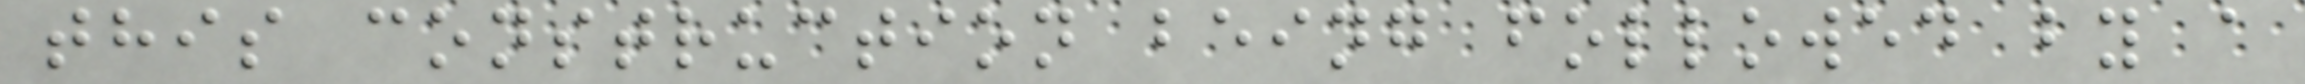this construction being followed by a
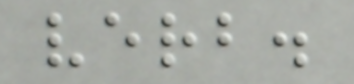verb.
